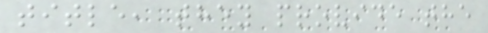title, they provide the
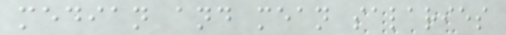median and mean salaries
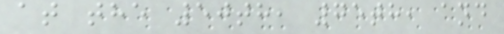at the 50th, 75th, and
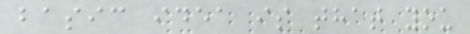basic idea is that you
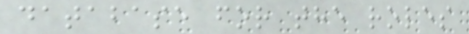database for the roles
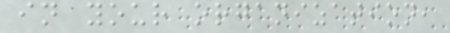in your organization,
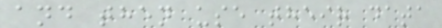and then use their data
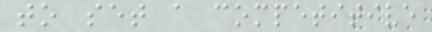to set a competitive
